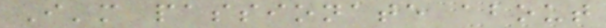I'm passionate about
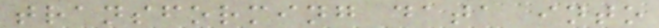transforming data into
